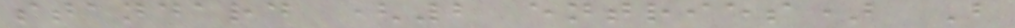standard (2 entries) B
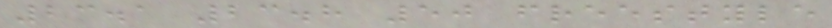23.1 23.8 50 freestyle
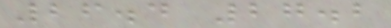26.4 27.2
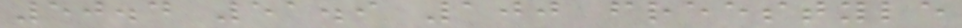50.4 51.9 100 freestyle
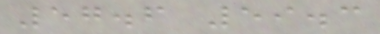57.6 59.3
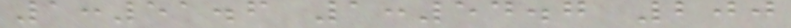1:51.6 1:54.7 200
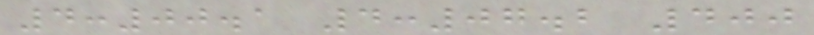4:00.1 4:07.2 400
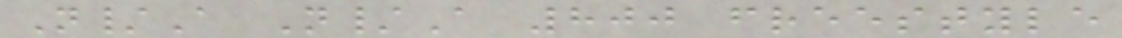N/A N/A 800 freestyle
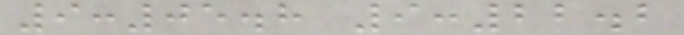9:05.8 9:22.2
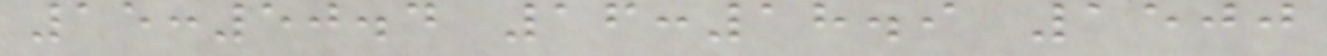15:50.4 16:18.9 1500
